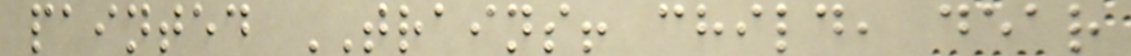painted TRAINS! child, dear
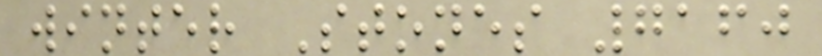winter Stones 7160
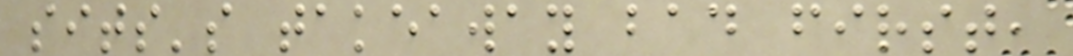sits's takeaway bad first,
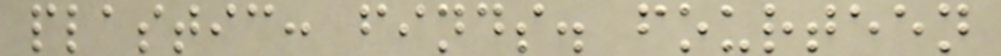plastic: finds. fourteen
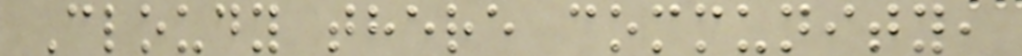Cloudy there community,
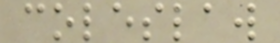coleslaw
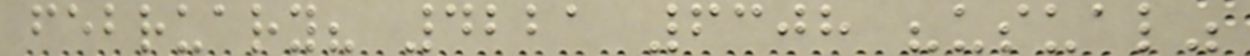february? 4221 6308 "usual"
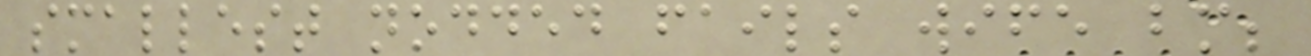smallest nodded fails wife bm;
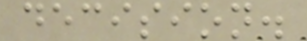decision.
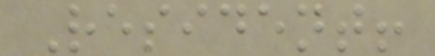Resident!
